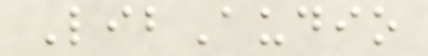LibAudio
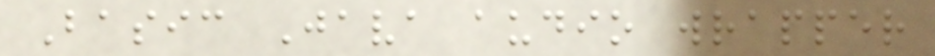Basic Java audio wrapper
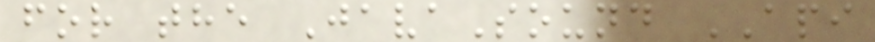for the JavaSound API
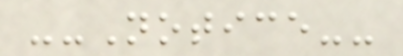--Notice--
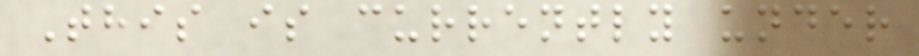This is currently under
